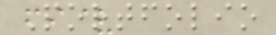Portfolio
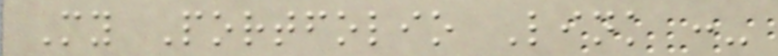My Portfolio Link :-
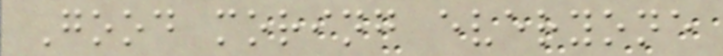Good moring everyone
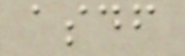asdf
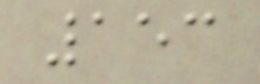153
